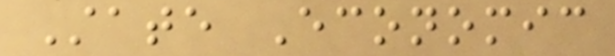State Economic
